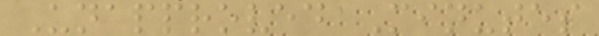Unapproved Minutes
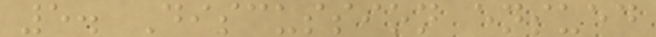5. Discussion ensued
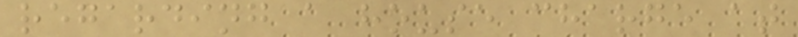regarding a house charge at
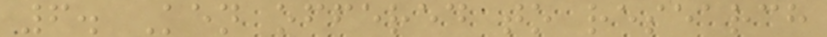6. Ken offered to research
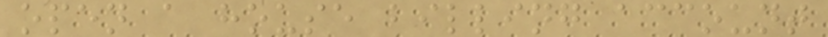open a house billing account
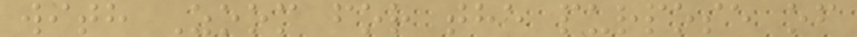with Zoom for the purpose of
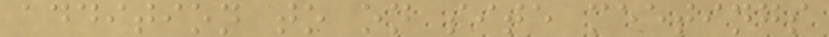addition to on site meetings
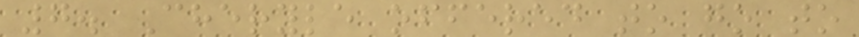7. Cheryle offered to go to
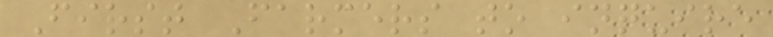First Farmers to inquire
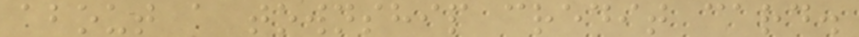about a township credit card.
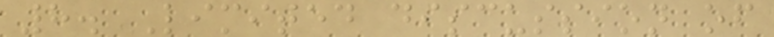8. Limited discussion of
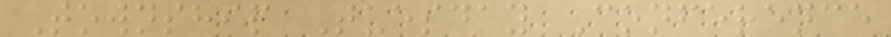Township Tuesday Conference
